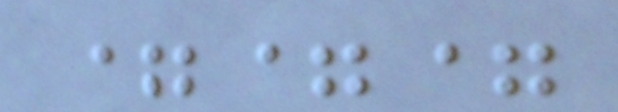===
